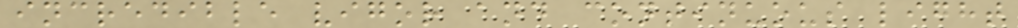incredible vigor and continuous light
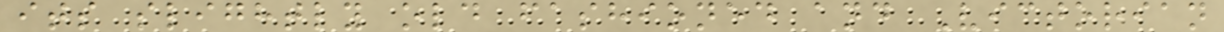its slightly old fashioned and Victorian
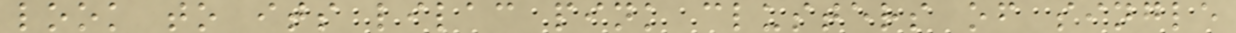look to its lilac pink clusters of single
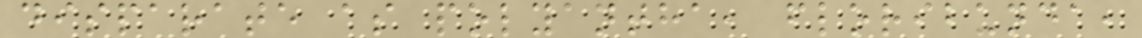disparate as polyantha, floribunda,
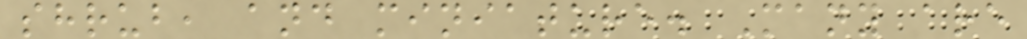shrub, and miniature. Many are
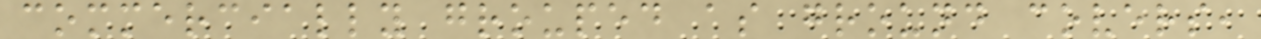commercially grouped as ground covers,
